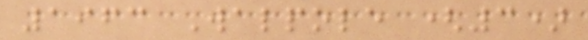1963 Walpole (3)
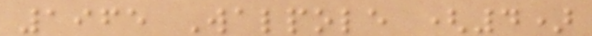1965 Walpole (4)
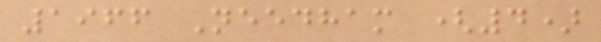1966 Needham (4)
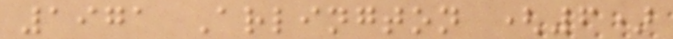1971 Arlington (6)
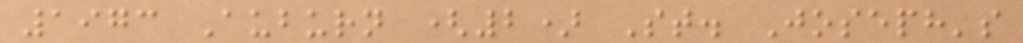1973 Auburn (2) St. Joseph's
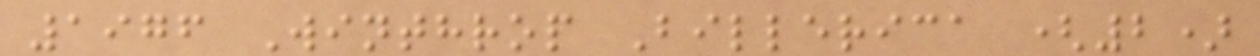1976 Winthrop Billerica (2)
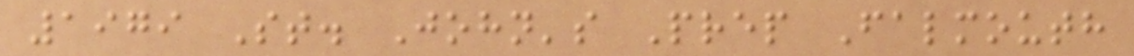1979 St. John's Prep Falmouth
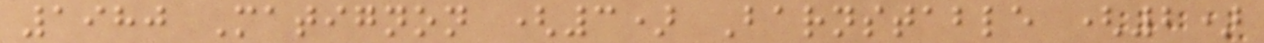1980 Matignon (3) Barnstable (2)
